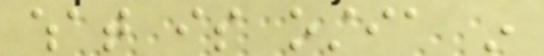what is ostia in
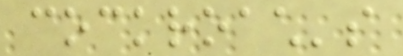cockroach's
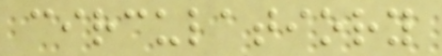circulatiory
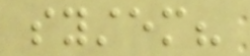system?
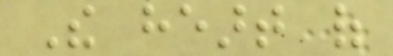The heart of
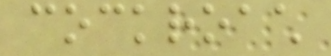cockroach
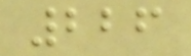226
